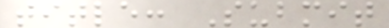title: Submit
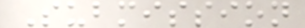Submission
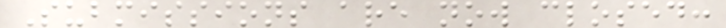Submissions are now closed:
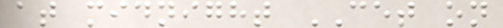at midnight CET on
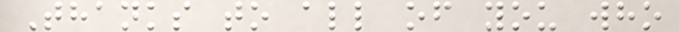Thanks to all of you who
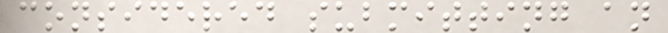considered submitting an
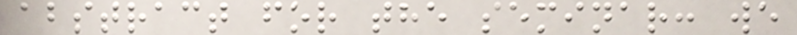abstract for the seminar: we
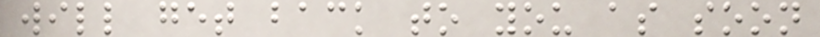will get back to you as soon
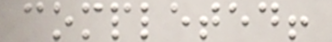completed!
